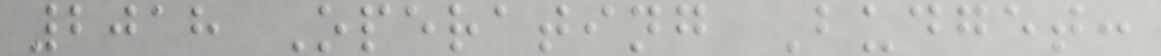2018 Operating Budget:
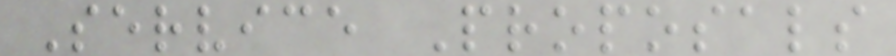Service Proposals
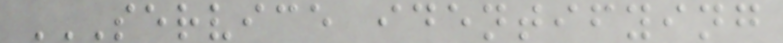SERVICE IDENTIFYING
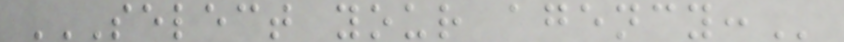SELECT YOUR AGENCY:
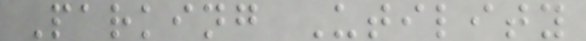Parking Utility
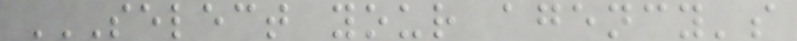SELECT YOUR AGENCY'S
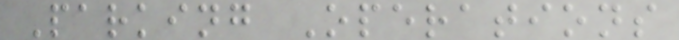Parking Operations
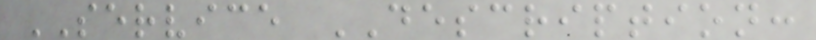SERVICE DESCRIPTION:
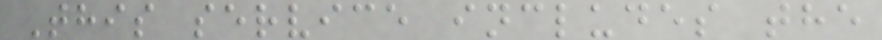This service includes the
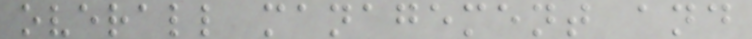overall management and
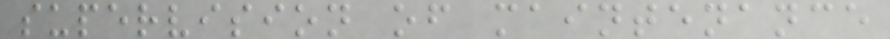supervision of maintenance
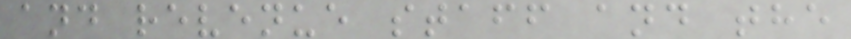and revenue staff and the
